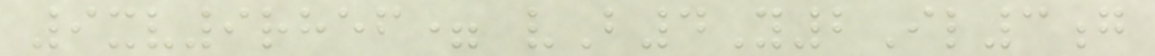9xv9rhef= vB4Y2Il3g
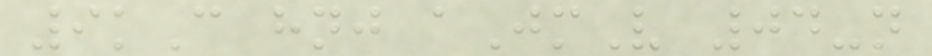9kC hnj aJmV 04-n
